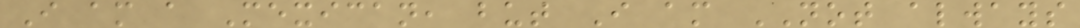I am a Mexican, but I am NOT always
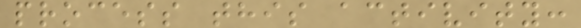process this activity:
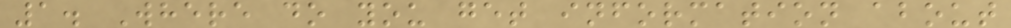1. Where do you get information about
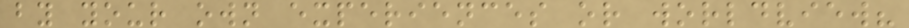by your own experiences or worldview?
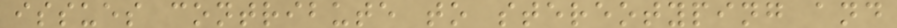issues contribute to stereotyping and
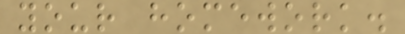your homework.
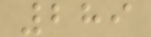289
